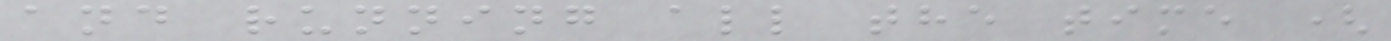and running all the time (
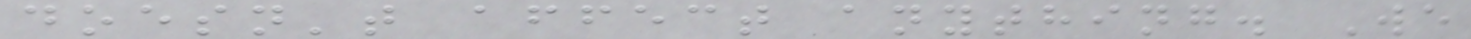doesn't affect anything. We
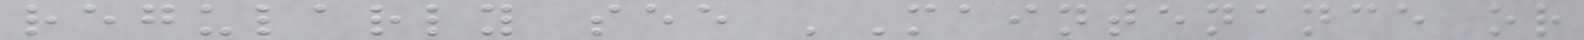regularly see 'Maintenance or
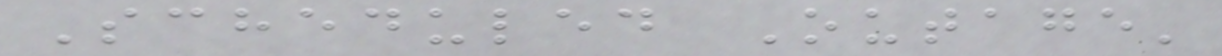Scheduled Outage'
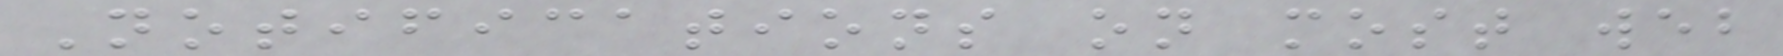Notifications on most web
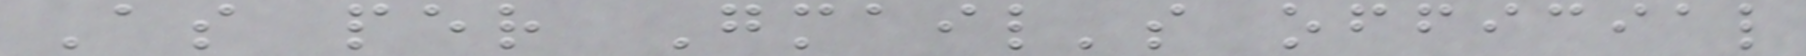As per Gmail's official
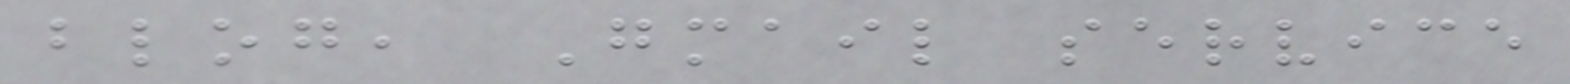blog, Gmail service
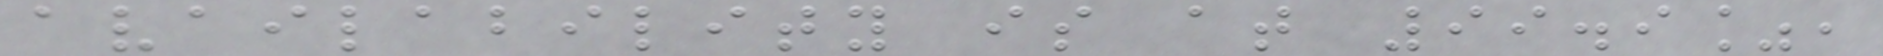availability is at 99.9%,
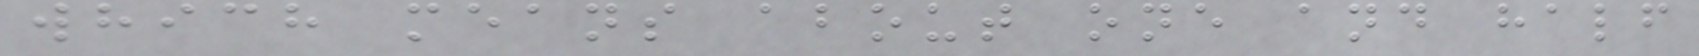which means about one and half
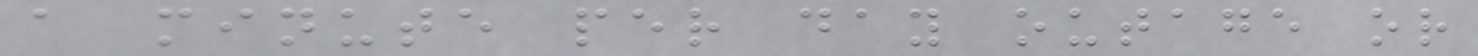a minute per day outage or
